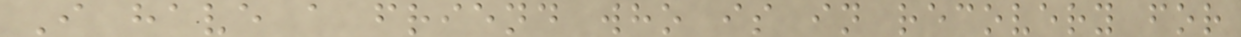I have a friend who is in recovery for
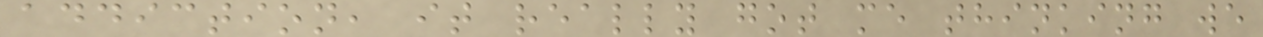addiction, it really got me thinking we
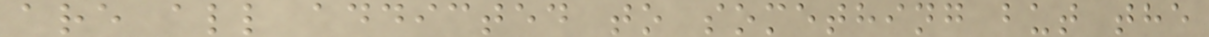are all addicted to something but the
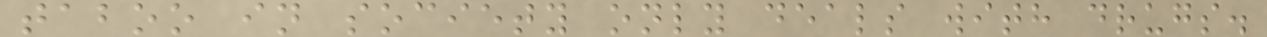taboo in society only deals with drugs.
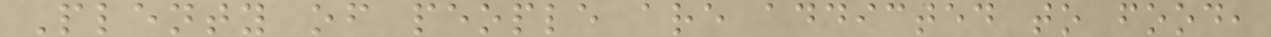Plenty of people are addicted to food,
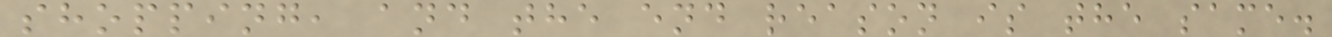shopping, and the end reason is the same.
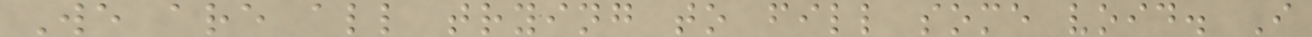We are all trying to fill some void. I
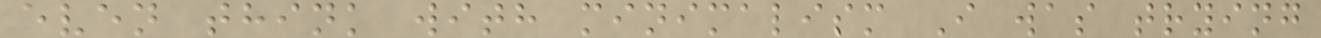even think with minimalism I was trying
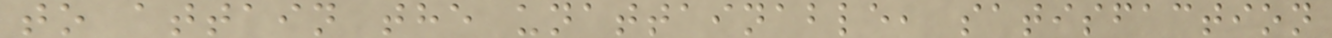to attain the unattainable, satisfaction
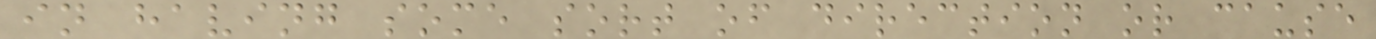in having some sort of direction or cause
